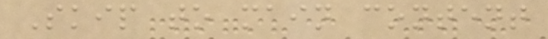Skip to main content
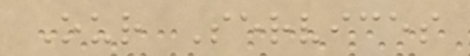Our Services
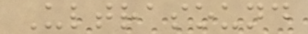Ultrasound
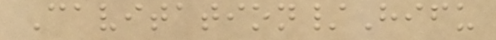Cavitation/Hifu
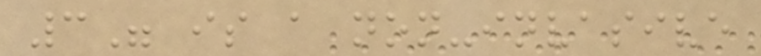3" is a non-invasive
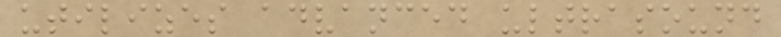utilizes advanced ultrasound
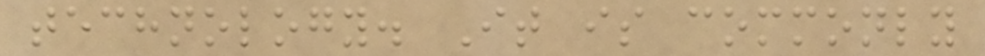technology. It is commonly
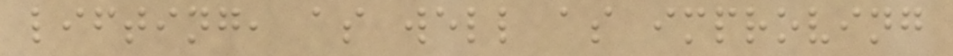lifting, as well as improving
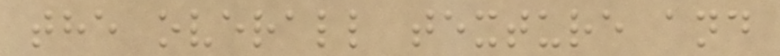the overall texture and
